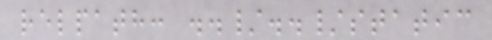relpath: ../../static
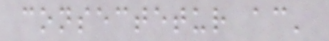consectetur ac'
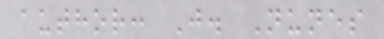author: J. Nunes
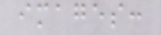images:
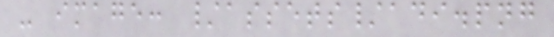- image: /assets/adi.png
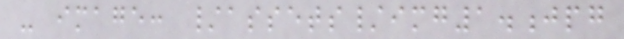- image: /assets/img1.jpg
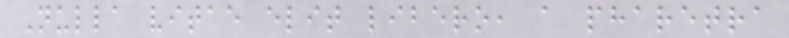Nulla vitae elit libero, a pharetra
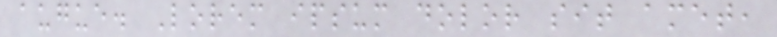augue. Lorem ipsum dolor sit amet,
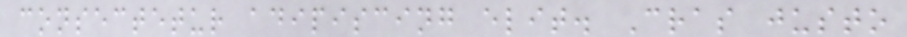consectetur adipiscing elit. Cras justo
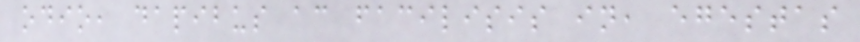odio, dapibus ac facilisis in, egestas
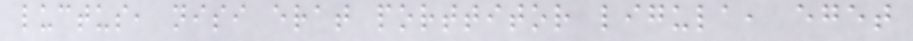luctus, nisi erat porttitor ligula, eget
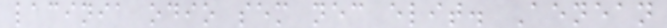lacinia odio sem nec elit. Aenean
